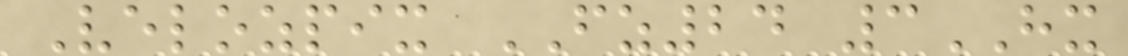Velozpix FZ24 3HX
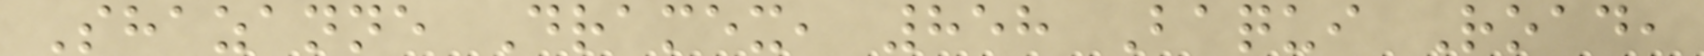Shazanne Dramex, 858 Baqui Road,
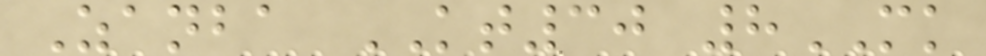Zanba KT30 8MK
